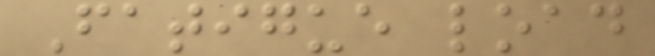Fatigue load
